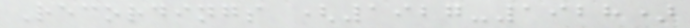Recordings (1927-1928)
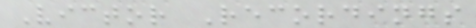Victor Recordings
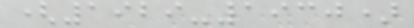(1929-1930)
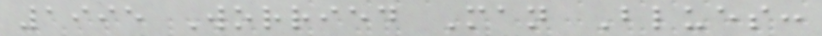1995 Worried Man Blues:
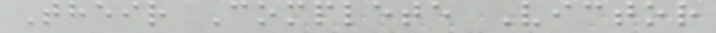Their Complete Victor
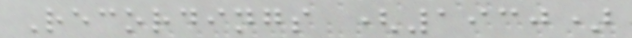Recordings (1930)
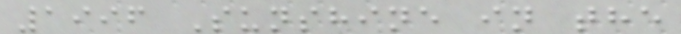1996 Sunshine in the
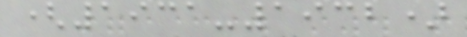(1931-1932)
